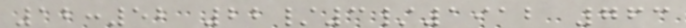12:52 22/3/1912 763
